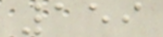159
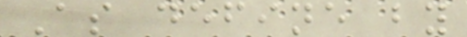As define by
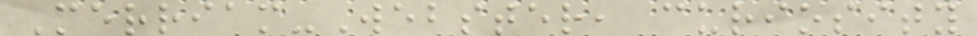Merriam-Webster, curiosity
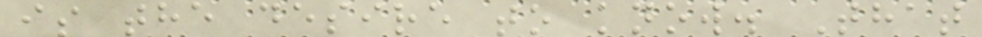is the desire to know. That
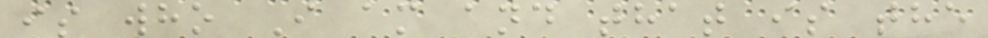is who I am and that is the
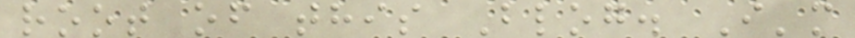root of this Blog. I'm
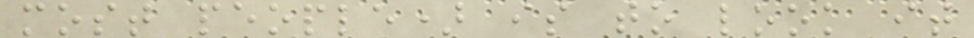most people) is to look it
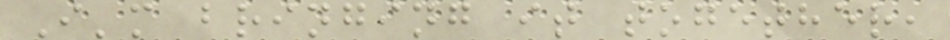I'm bringing it together,
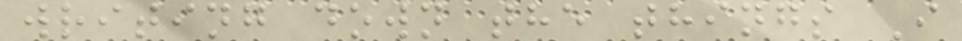writing down the things I
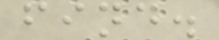find.
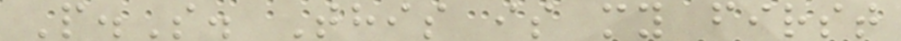P.S. This is my first
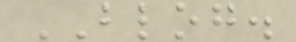BLOG.
